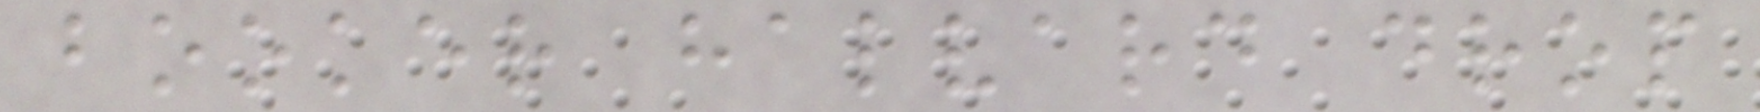booker halvard drop
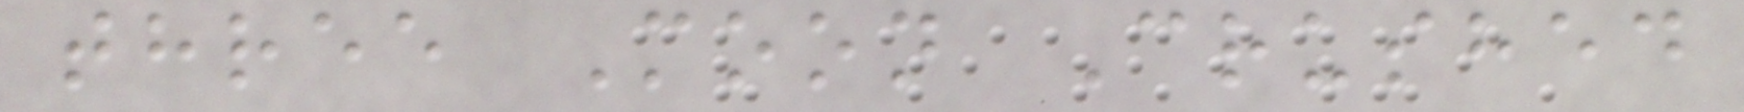three Moon Crushed
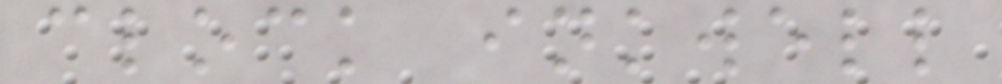clock inkwell
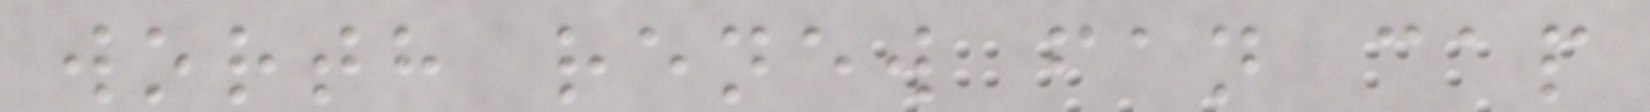worth renew fan cap
